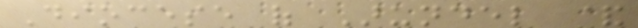Diocese of Arundel &
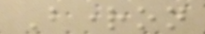Brighton
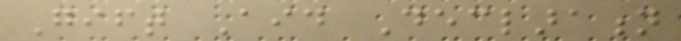Gift Aid Declaration
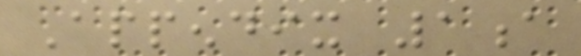Appendix 1a
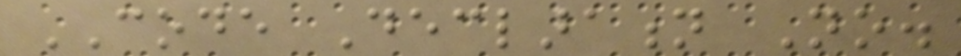CODE Declaration No.
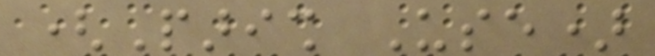(Parish Use)
